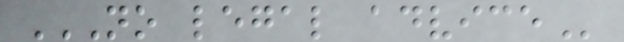NO LEGAL ADVICE
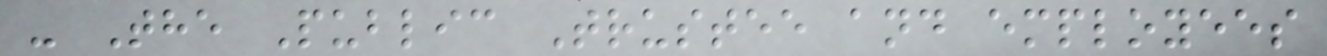- The Public Trustee and employees
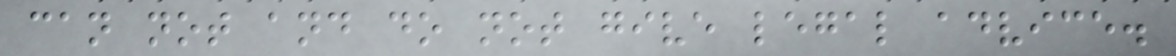can not and do not give legal advice.
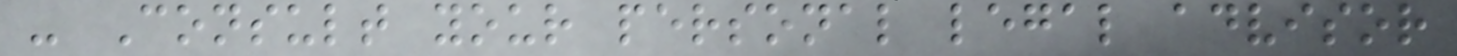- Consult your personal legal advisor
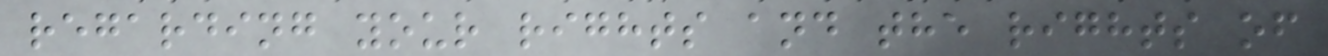regarding your rights and the rights of
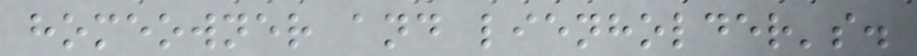homeowner and lienholder's.
